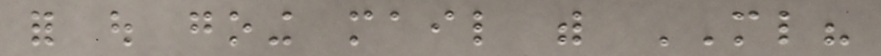for out going mail with ML?
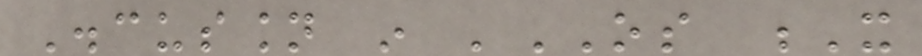Discussion in 'OS X
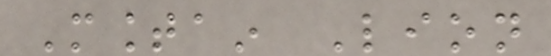Mountain Lion
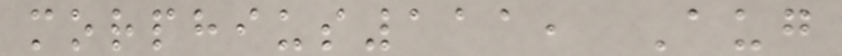morphius111, Aug
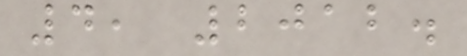4, 2012.
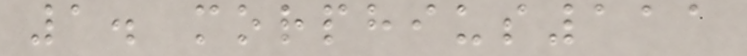1. morphius111
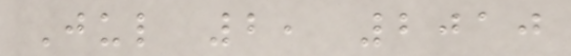Jul 2, 2010
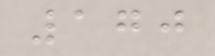170
